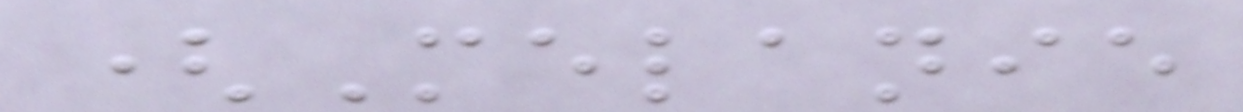(Melanie
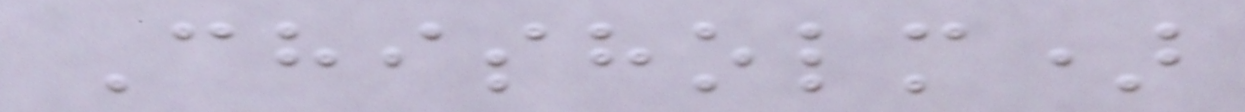Chisholm)
